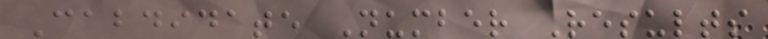Cabdidate Number Results
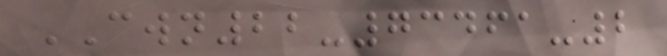CWN22-73461-2
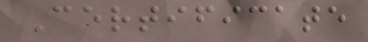Certificate
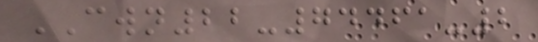CWN22-74461-2
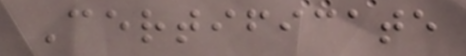Certificate
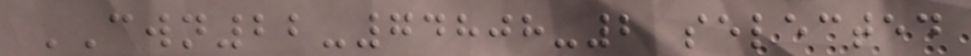CWN22-74808-2 selected
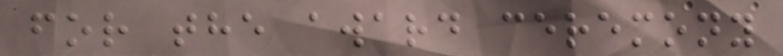for the award ceremony
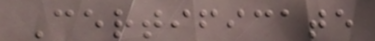Certificate
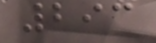293
